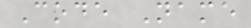Code Name
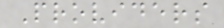Providers
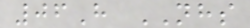06H NHS
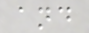and
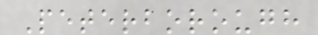Peterborough
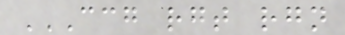CCG RGT RGN
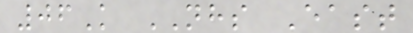06K NHS East
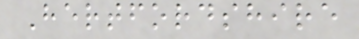Hertfordshire
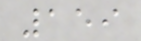159
